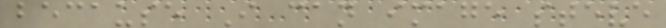because I can image steve
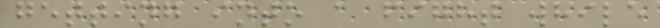getting into a fight while
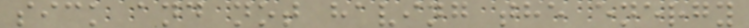sick and not having the energy
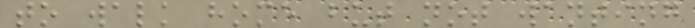to walk home but not wanting
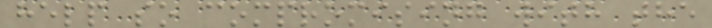help so compromising with the
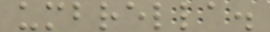umbrella.
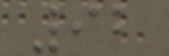92
